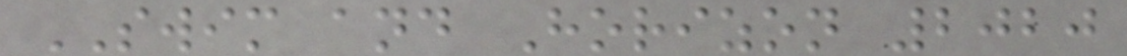SWIM and Horizon 2020
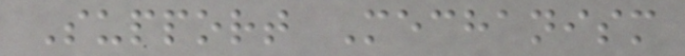Support Mechanism
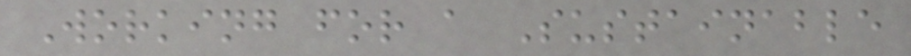Working for a Sustainable
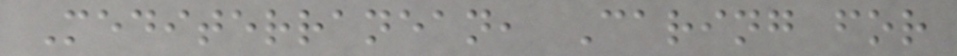Mediterranean, Caring for
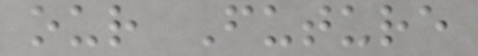our Future
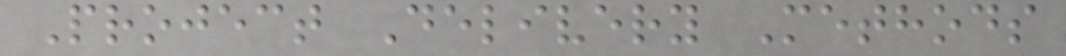Project Delivery Methods
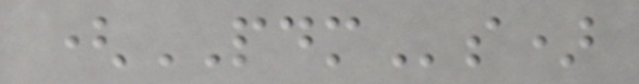(PDMs)
